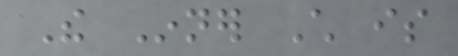The Inner Child is
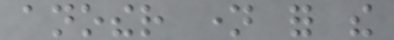another name for the
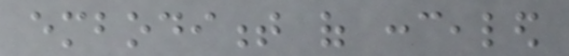embodiment of concealed
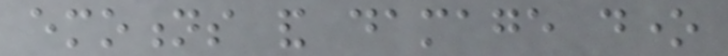emotions and damage done
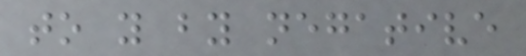to you by negative
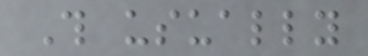This usually
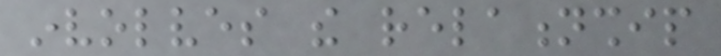involves the relationship
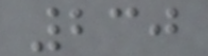230
